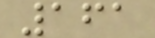161
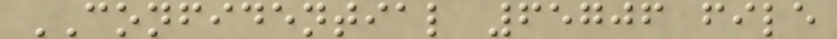CONFIDENTIAL 65706 file
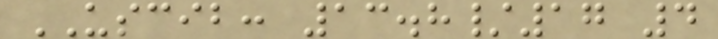USCIB: 13.8/17 4
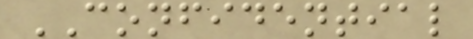CONFIDENTIAL
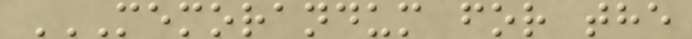MEMORANDUM FOR THE
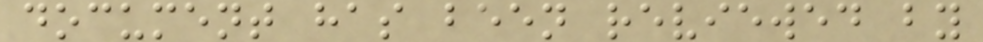document has been reviewed by
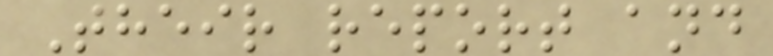Their report and
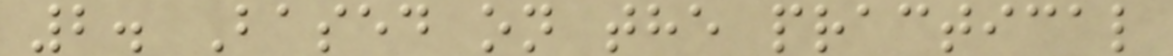2. Based on the practical
